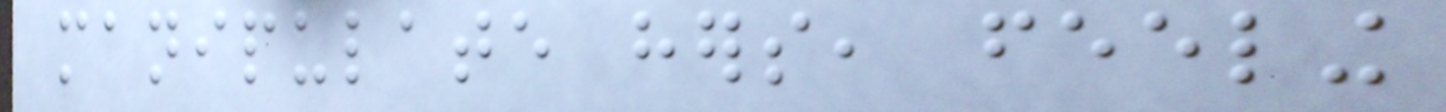manipulate hers, feeling
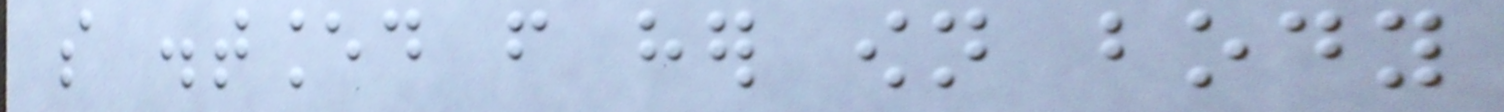so distanced from her own body
